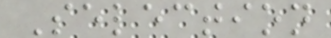Selection
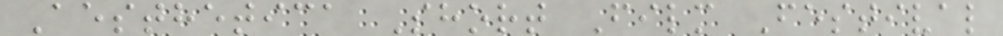Aesthetica Short Film Festival
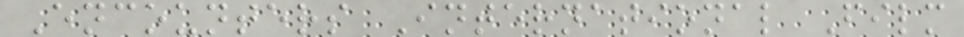Encounters International Film
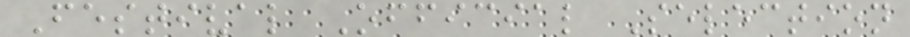Festival Official Selection
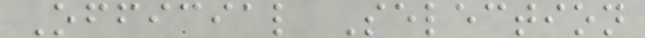Official Selection
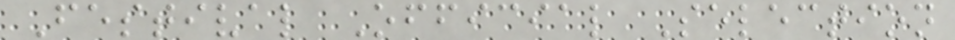Festival Official Selection
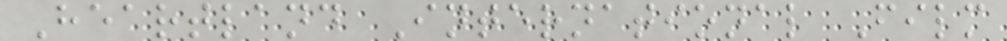Heartland International Film
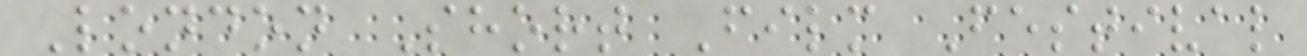London Short Film Festival
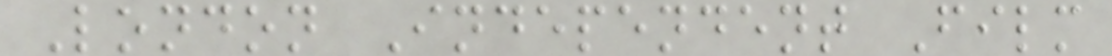London Independent Film
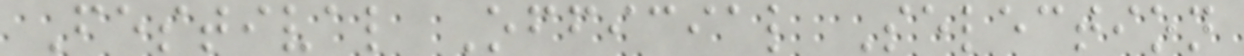Festival Official Selection
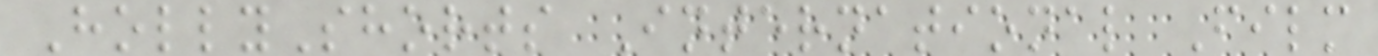HollyShorts International Film
